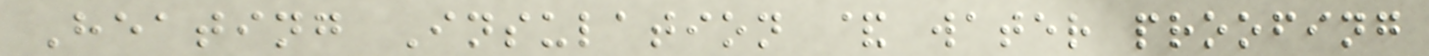Heating Insulation & water proofing
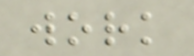work
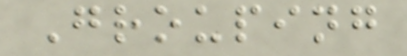Grouping
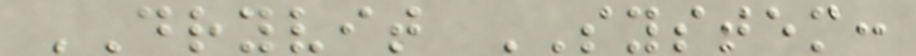DRYVIT SYSTEM:
